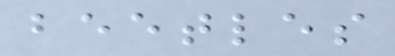beetles
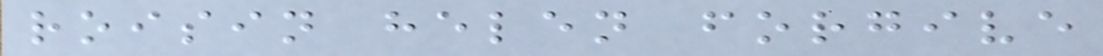roisin helen forgive
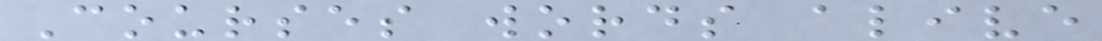Courses words alive
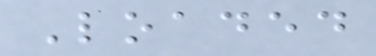Loaded
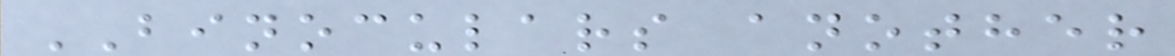BINOCULARS another
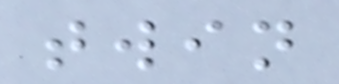twin
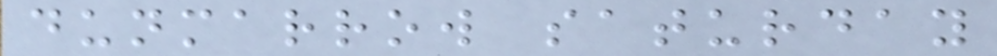dunmarrow saturday
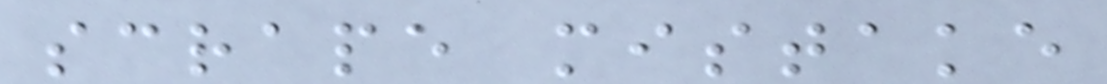scrape mistake
